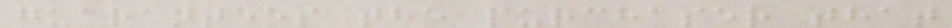guarantees the purchaser that
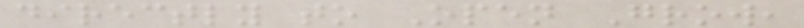directly to Open Grow,
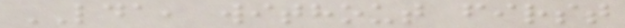LDA, without first
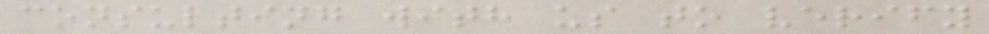consulting with us to verify
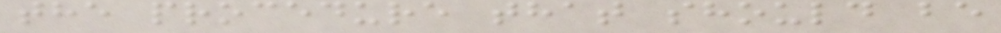the procedure that should be
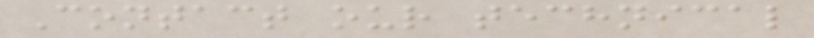Contact our technical
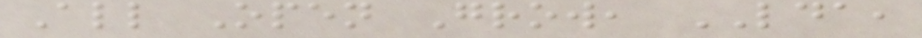All Open Grow, LDA,
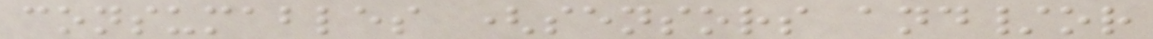consumables (sensors and/or
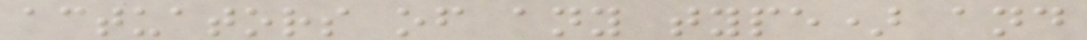actuators of any type) and
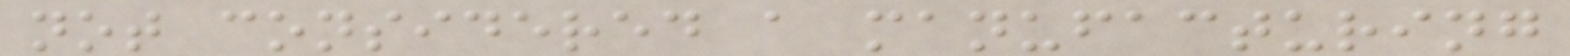not considered a manufacturing
